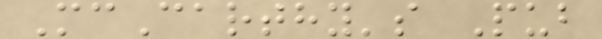McCarthy's Pub
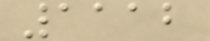1112
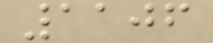1106
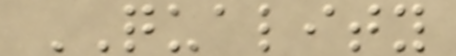QUALITY
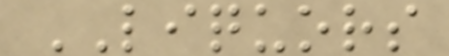LIQUORS
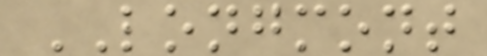LONGMONT
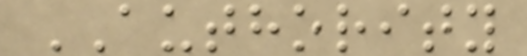AUTHORITY
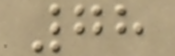78
